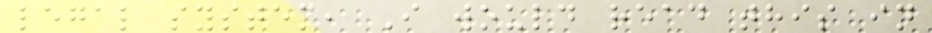legal system, I would read this in
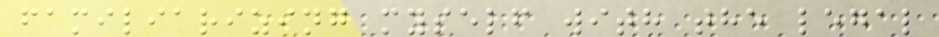familiarizing myself with the legal
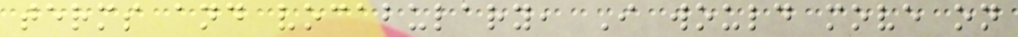terms and vocabulary, I would move on
